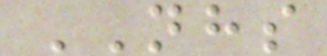NHS
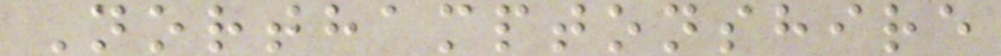Northamptonshire
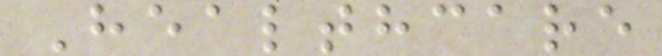Healthcare
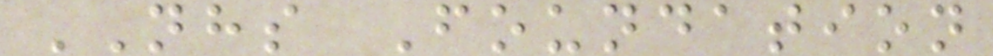NHS Foundation
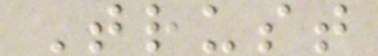Trust
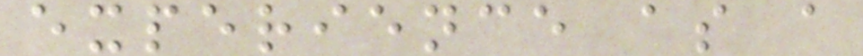experience as a
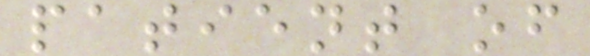patient of
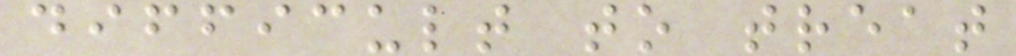difficult to treat
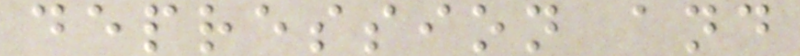depression and
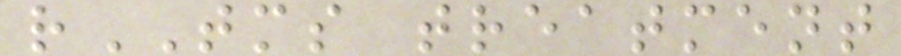rTMS treatment
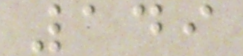149
